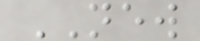NEW
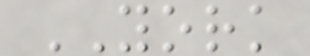YORK
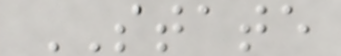STATE
